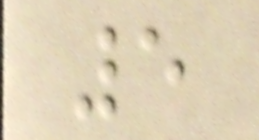5
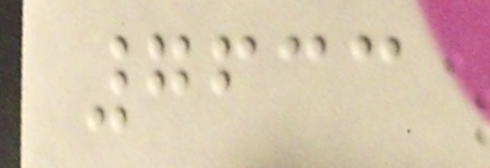7633
